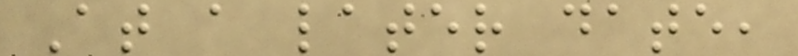At a later date,
